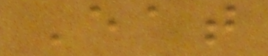Eat
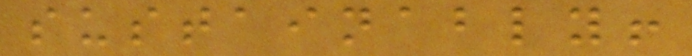sustainably!
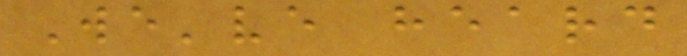We've heard
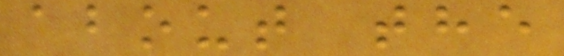about the
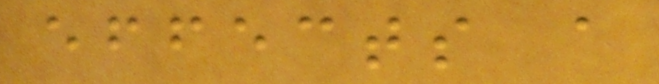effects a
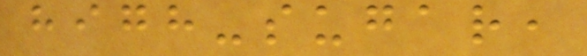high-sugar,
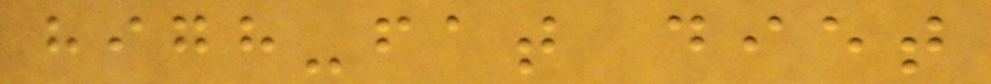high-fat diet
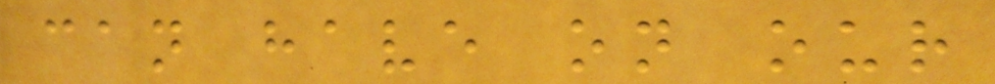can have on our
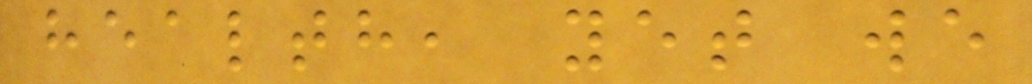health, yet we
